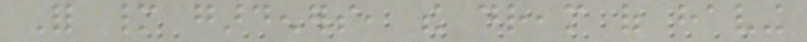For many gardeners, the dream of having
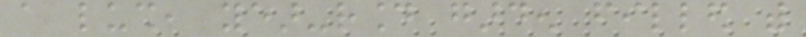a lush, year-round garden filled with
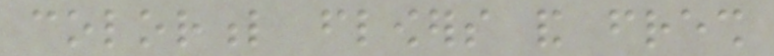colorful flowers and fresh
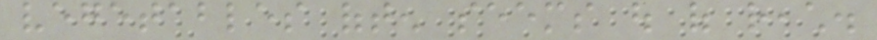vegetables often seems out of reach.
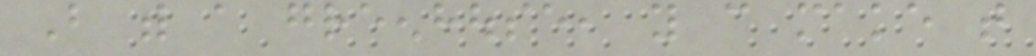But with a greenhouse, you can make that
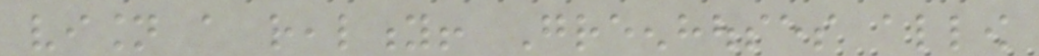vision a reality! Greenhouses allow
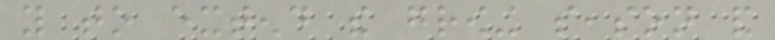you to extend the growing season and
